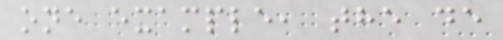one example, the de
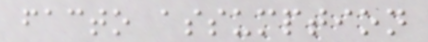facto assumption
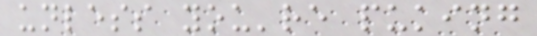unless you're puking
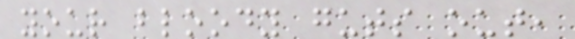your bloody guts out,
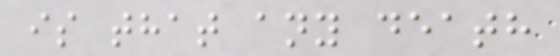is that any death
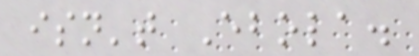isn't Ebola.
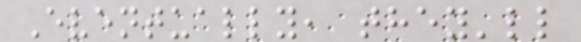Eventually, they'll
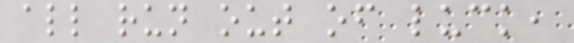all run out of luck,
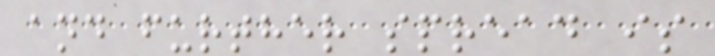and further spread is
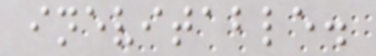inevitable.
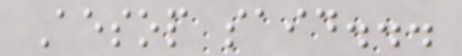Aesop said...
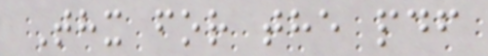Thx for the pdf
